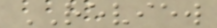REVIEW
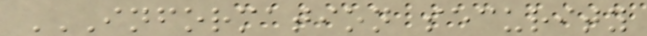INFORMATION SECURITY
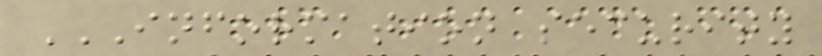INFORMATION SECURITY
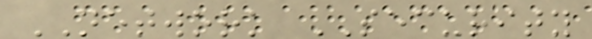NETWORK SECURITY
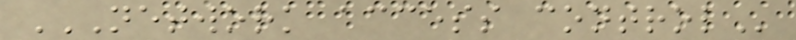NETWORK ACCESS CONTROL
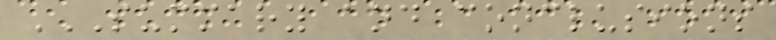SUMMARY AND CONCLUSIONS
